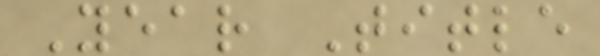Year Title
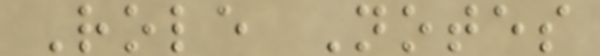Role Notes
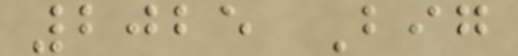2025 Big
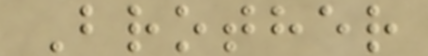Brother
